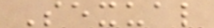Sexual
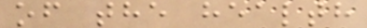of the health
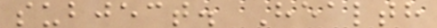subject. Health
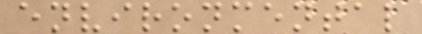environmental
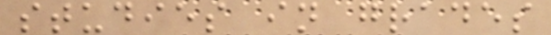studies in grades
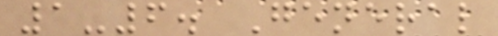1-6. General
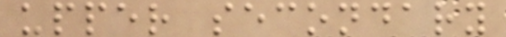upper secondary
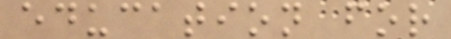education for
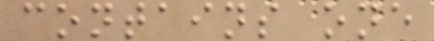contains one
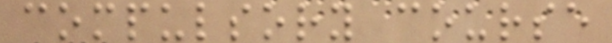compulsory course
